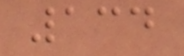134
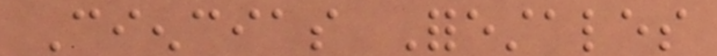Ciencias Forestales
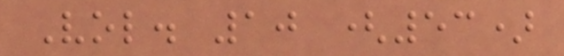Vol. 10 (53)
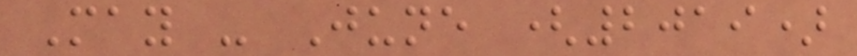May - June (2019)
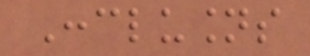Conclusions
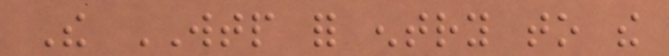The WTP for entry to the
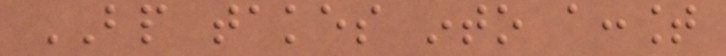BP takes into account
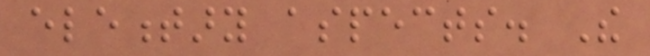elementary aspects. The
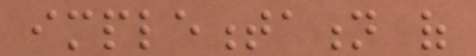implementation of
